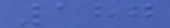187
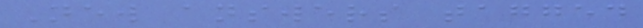New answers tagged
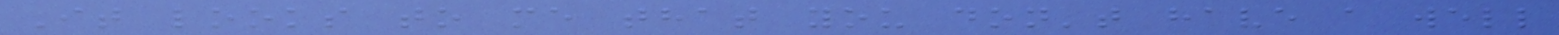It looks to me that you don't have a well
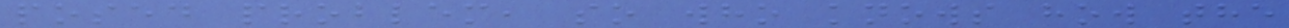posed problem, so who knows how the
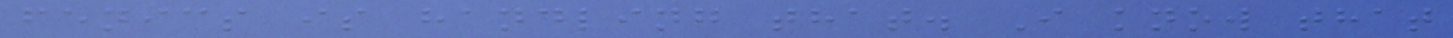fenics is handling that. I know that
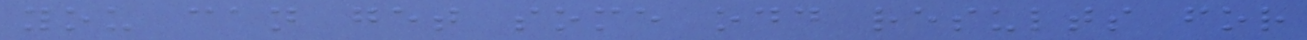you can get some odd results for
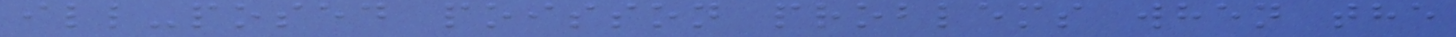ill-posed poisson problems when the
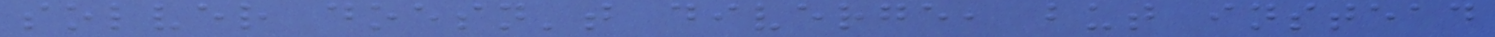solver doesn't diverge, but instead
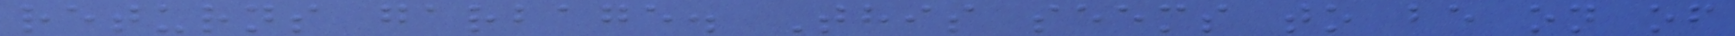returns garbage. This seems to be on of
